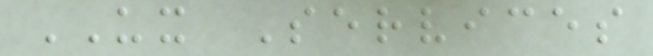UX Services
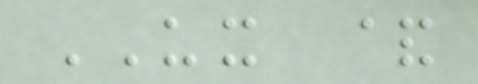UX &
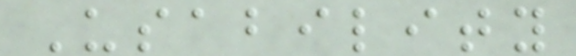Usability
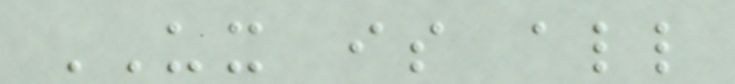UX is all
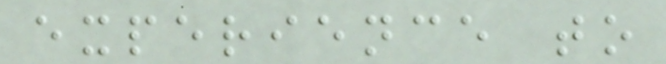experience to
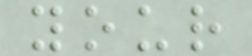your
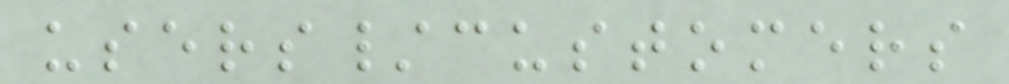users/customers
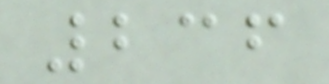236
